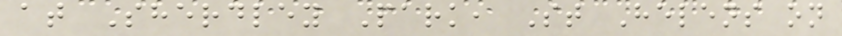at Sherdley Park, St Helens on
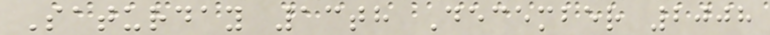Saturday 13th December 2008
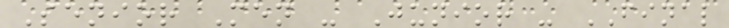Senior Men - Junior - FINAL
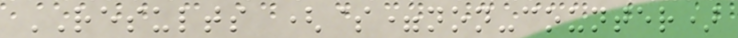RESULTS ($=non-counter)
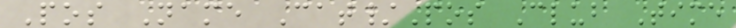Pos Name Cat/Pos Club Time
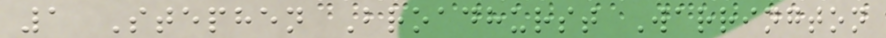1 Stephen Broadhurst Warrington
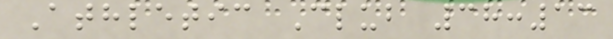Athletic Club 38:13
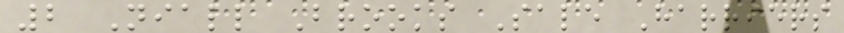2 Niall Brooks Sale Harriers
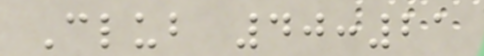Club 40:21
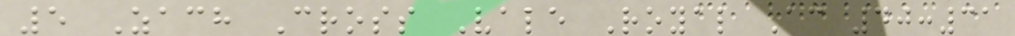5 Zach Cross Vale Royal Ac 40:31
